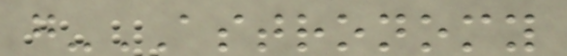g-ASTRONOMY
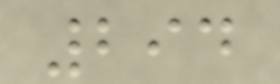294
